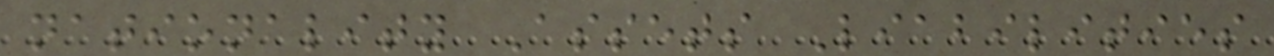nationality Assets Liabilities
